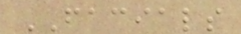FACIALS
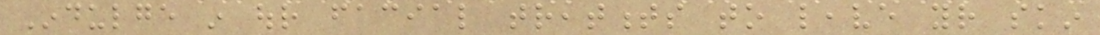Indulge in our facial treatments to leave your skin
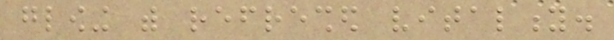glowing with refreshed vitality.
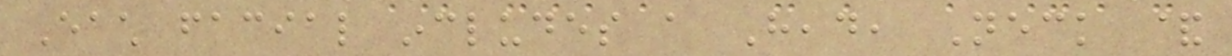Each facial includes a Head, Neck &
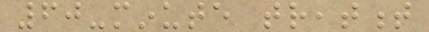60-minute treatment
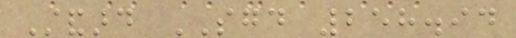Standard SGD 258.94
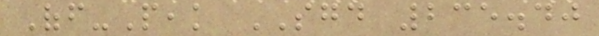Off-Peak SGD 235.40
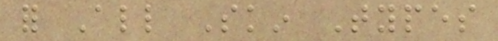for All Skin Types
